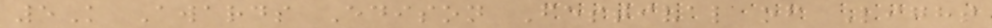5K Awards Edison Festival of Light
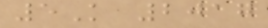5K 2017
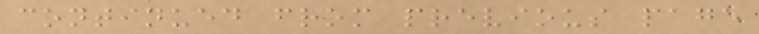continued from previous page
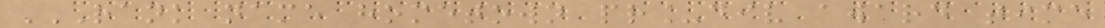RANK NAME HOMETOWN PR_DIV AWARD TIME
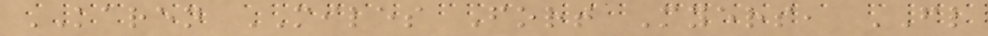KAREN MILES Fort Myers, FL
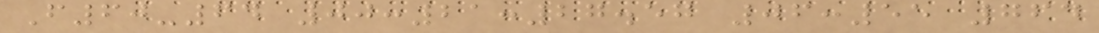F60-64 00:21:27.57 06:55 764
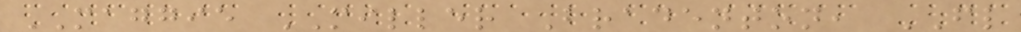MAGGIE MILLER Bradenton, FL
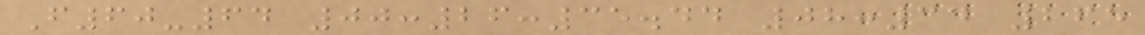F60-64 00:26:35.44 08:34 265
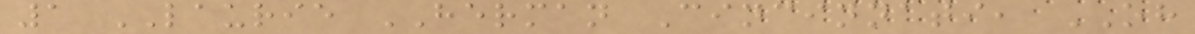1 LAURIE HERMAN Cincinnati, OH
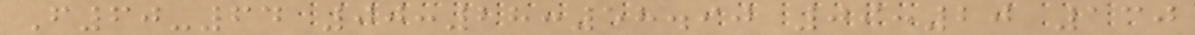F60-64 00:28:58.90 09:20 130
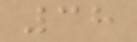38
